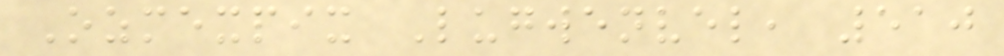Ozmexpix Lugwenvel, 510
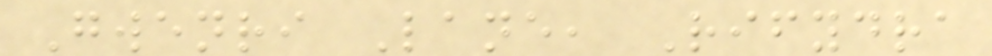Gwenri Lane, Rifydra
